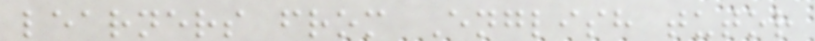learners from English tutor
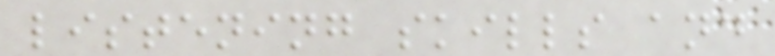listening skills and
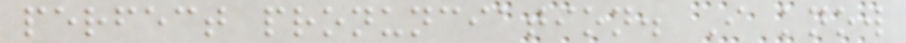perfect pronunciation. I know
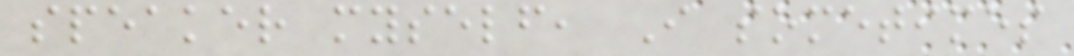speaker myself, I sometimes
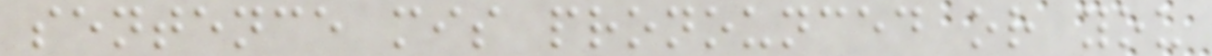sentence mis pronounced or you
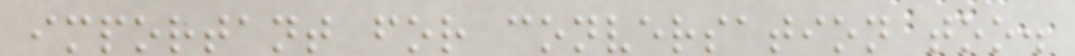important for conversation too.
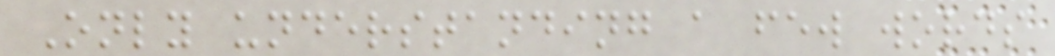Only understanding a few words
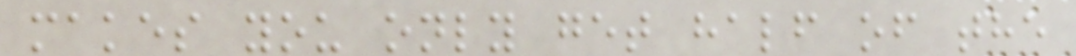makes you only get half of the
